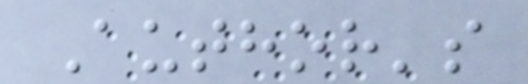Author's
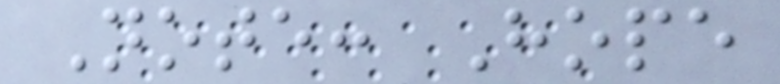Note: Hope
